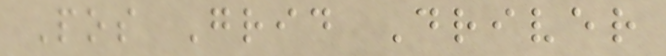Pos Grid Driver
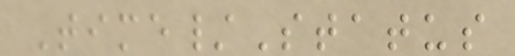Time/Status
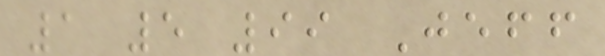1 5 99 Jeff
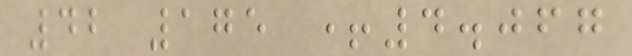42 175 +4.067
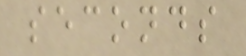seconds
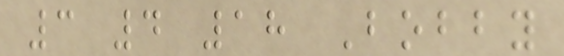3 4 18 Bobby
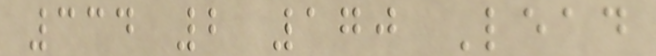334 2 170 Lead
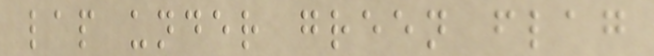lap under green flag
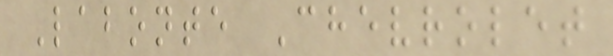Labonte Chevrolet
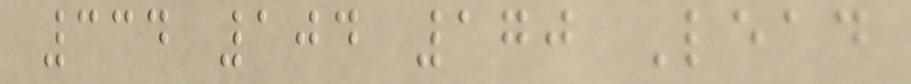334 104 170 Lead
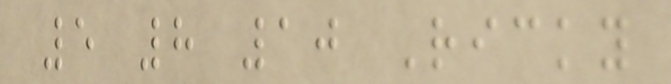5 8 10 Ricky
